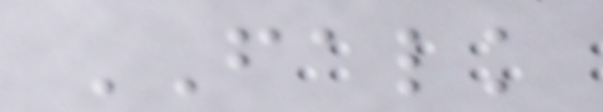FALK
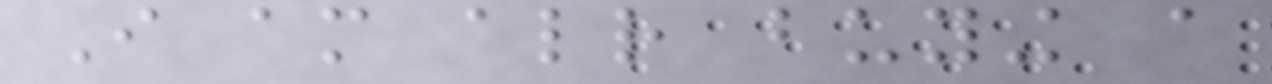I am already buying a
